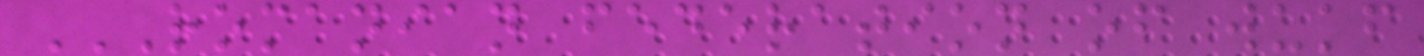ROMANIAN FEDERATION OF WUKF
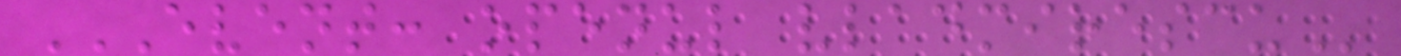EVENT: OPENUL VLADMIRESCU
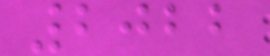2022
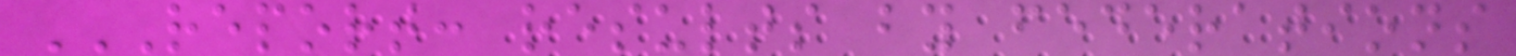REPORT: RESULTS BY FEDERATIONS
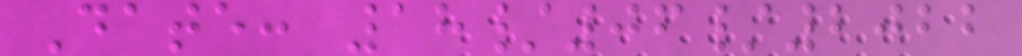Date: 18/06/2022
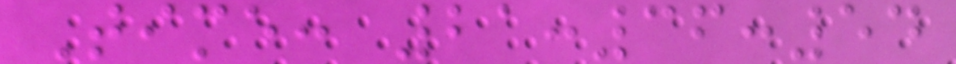Time: 21:36:54
